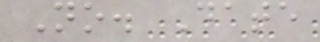No. Date
